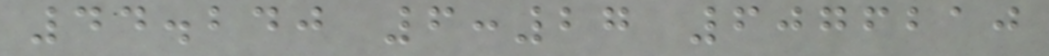44.240 6:27 6076210
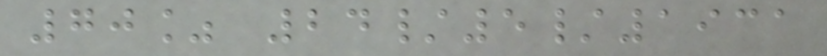70% 24/5/1931
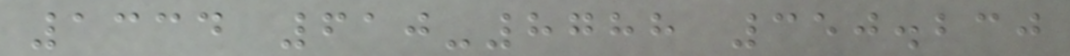1334 610-8788 350.230
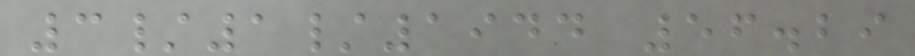3/1/1944 56.29
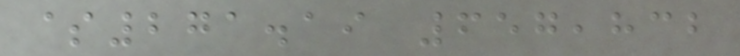$271.19 657,832
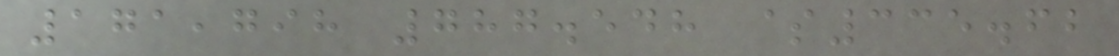171,798 787.548 $335.62
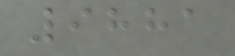9881
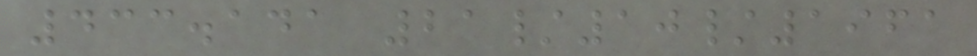433.141 21/10/1961
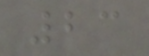23
